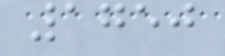1750
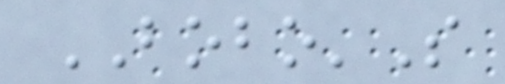BOBO'S
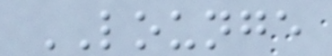LOUNGE
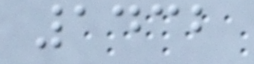1432
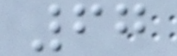67
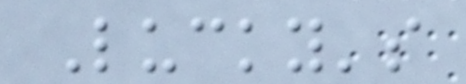Lucky's
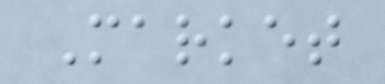Market
